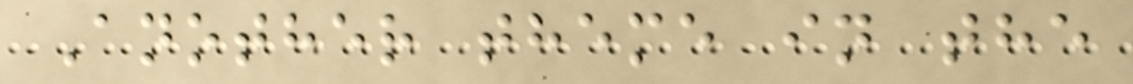Another theme in the
